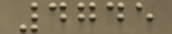4745
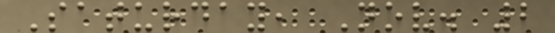Saturday, Nov. 2
